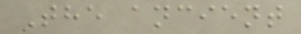The ancient
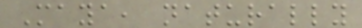Maya, naturally
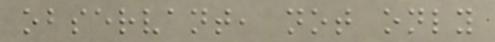observant, not only
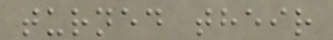turned their
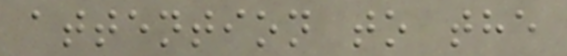attention to the
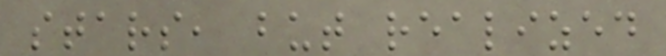stars, but realized
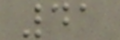41
